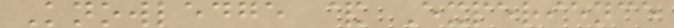Knowledge & Experience
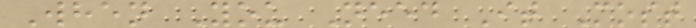When You Need It Most
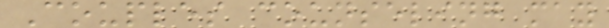Couples counseling may
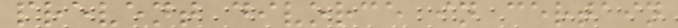prevent divorce in certain
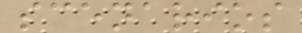scenarios
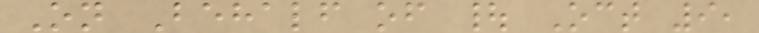On Behalf of | Oct 9,
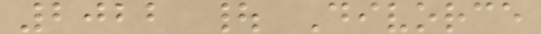2022 | Divorce
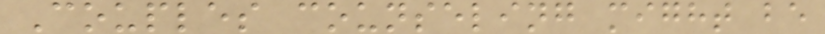Couples counseling might be
